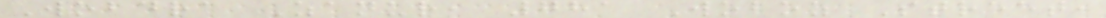Wobdra Zanur, 781 Woboz Street,
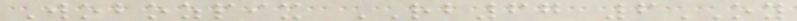Wobozpix RB67 6OY
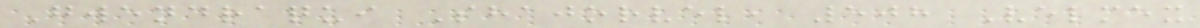Gwendraqui Shajorvel, 508 Velmex
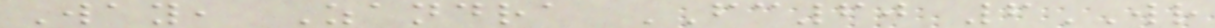Way, Zandra FC60 6WR
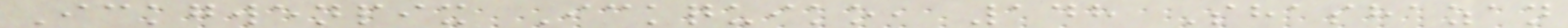Ickgwenpix Ickquiko, 148 Shashazan
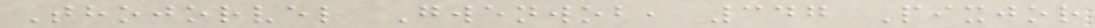Thojorvel Gwenwob, 347 Pixjor
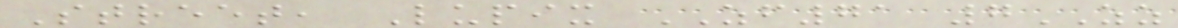Street, Lupix ZF71 7ZZ
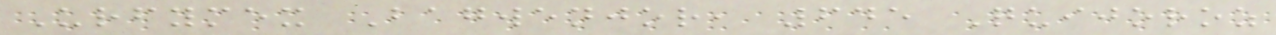Urfymex Bagwenjor, 645 Quijoroz
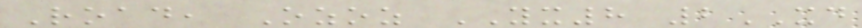Road, Ozoz YX8 2XD
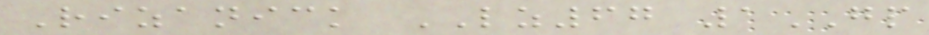Rizanick LZ67 1GP
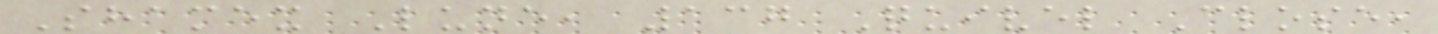Shamex Lune, 137 Quivel Close,
